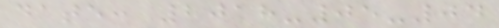date: 2018-05-04
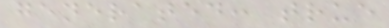generated: true
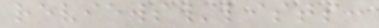reviews/lists:
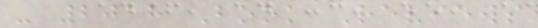- 2018 Book Reviews
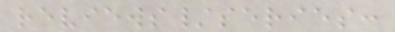reviews/series:
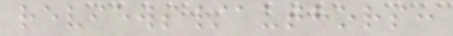reviews/authors:
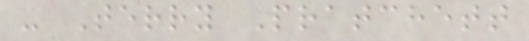- Terry Pratchett
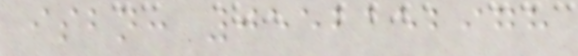isbn: 0552152978
